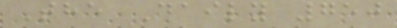The Daily 750
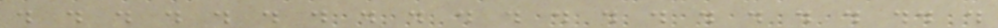. . . . . . . . . . . . . . . . . . .. .
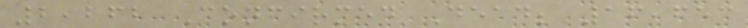2,262 Confirmed Dead; 16,653
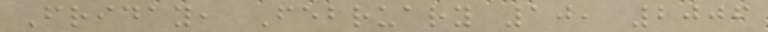Friday, February 10, 2006
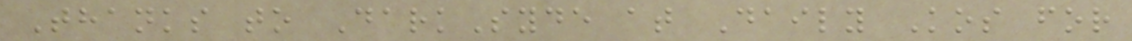Thanks to DarkSyde at Daily Kos for
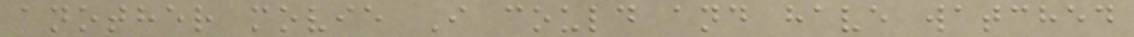another movie I could and have watched
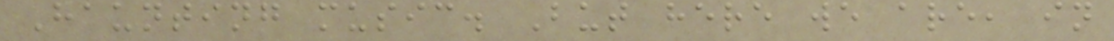Haunting music. But here we are, in
